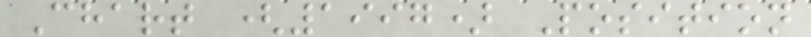Chart (1997) Position
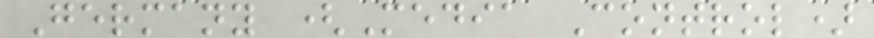Germany (Media Control)
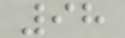98
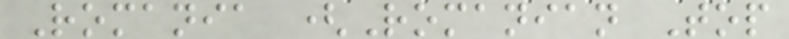Romania (Romanian Top
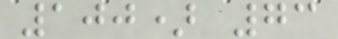100) 73
